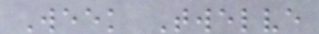Week Twelve
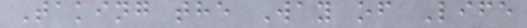Taking the Way of Life
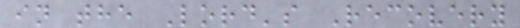in the Lord's Recovery
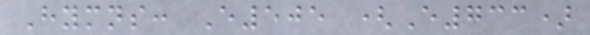Hymns: E505 (E733)
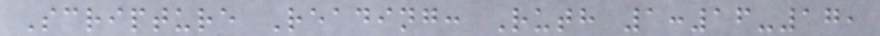Scripture Reading: Ruth 1:16-17,
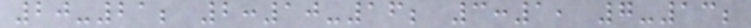20-21; 2:10-16; 3:1, 7-13;
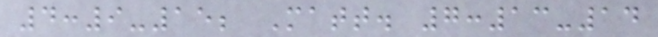4:9-15; Matt. 7:13-14
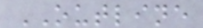OUTLINE
